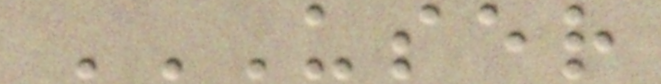USER
